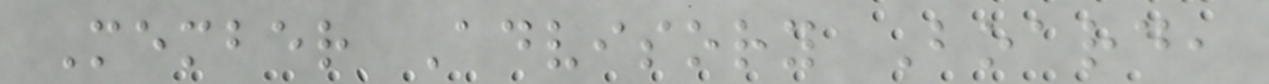Member Advisory Board,
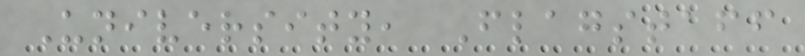University, Flagstaff
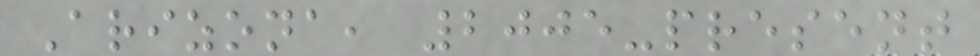Arizona, 2005-present
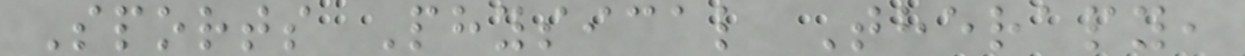Sports Physical Therapy,
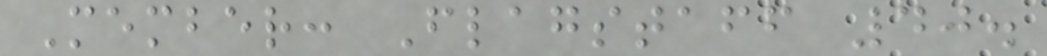Member: Flagstaff 40.
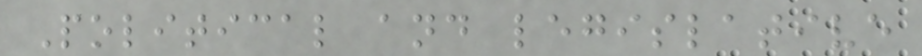Political and legislative
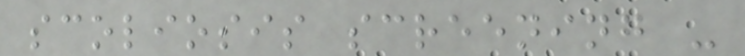scoliosis screening -
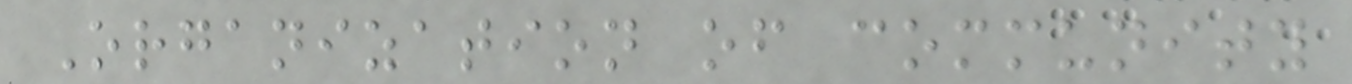Organization of community
